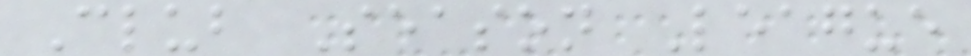Club Season League
